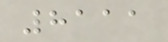8111
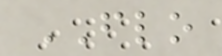FLO
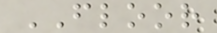FLOOR
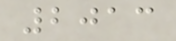2013
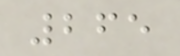265
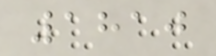1810
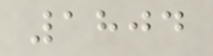1804
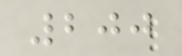200
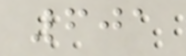601
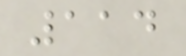114
